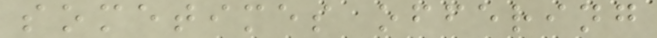sometimes offering
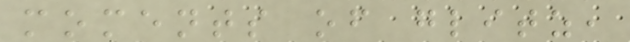moments of glitz,
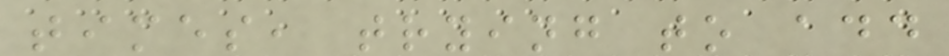times, trying to add
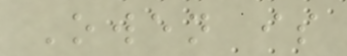Owen is
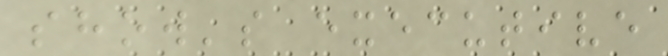show's executive
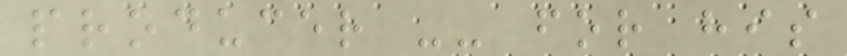producer -- for his
